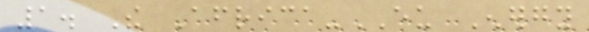1. The Africa-EU Energy
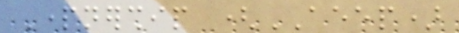Partnership (AEEP)
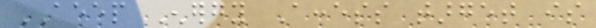AEEP Energy Access target is
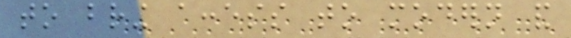to bring access to modern and
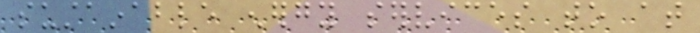sustainable energy services to at
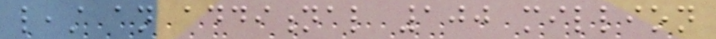least an additional 100 million
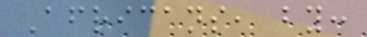Africans, by:
